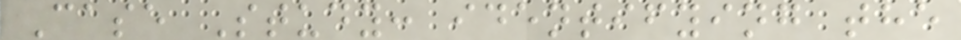Case Study: identifying the
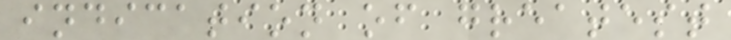indication of greatest
